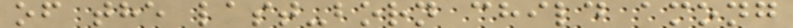of the last-born child among
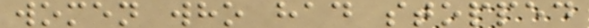women who had stopped
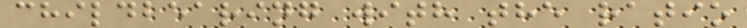childbearing with the ratio
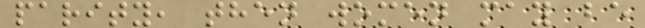parity, then women may be
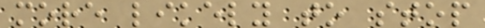more likely to stop
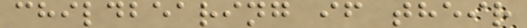childbearing if their
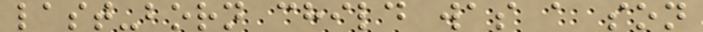last-born child was a son
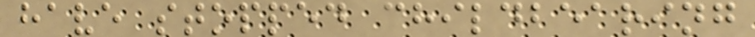have stopped childbearing
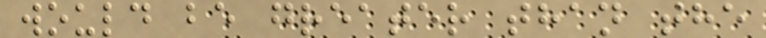would be greater than the
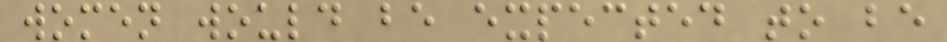women would be expected to be
